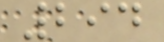294
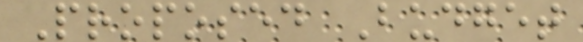Proposed Budget
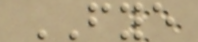FYE
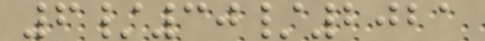6/30/2021
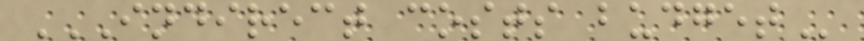INDIRECT COSTS BUDGET
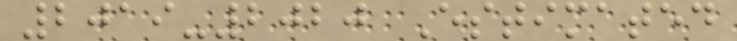2019-2020 Estimated
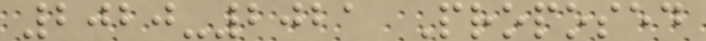2020-2021 Proposed
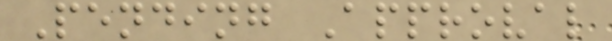Pending Approval
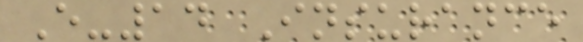E-14 Insurance
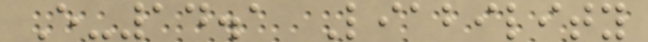E-14.1 Liability
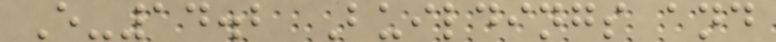E-14.2 Buildings and
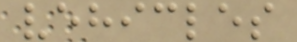vehicles
